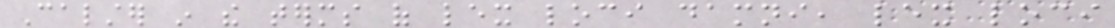Calster in the terms of lex loci damni, lex loci
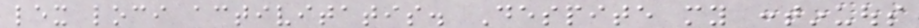lex loci activitatis. Despite my continuous
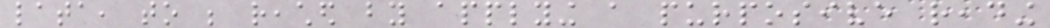lata, to be reached by applying a purposive reading
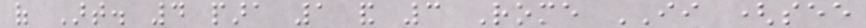of Art. 4 para 1 and 3 Rome II (see
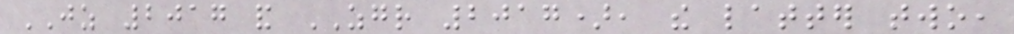JZ 2017 and ZGR 2017), the latter two,
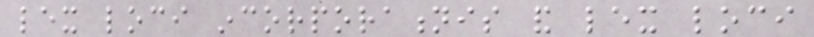lex loci incorporationis and lex loci
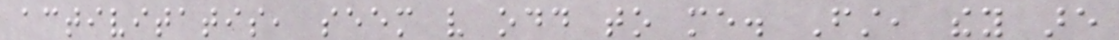activitatis, seem very odd to me. First, they are
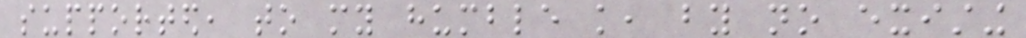supported, to my humble knowledge, by no existing
